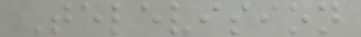Television
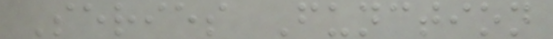Series Function
